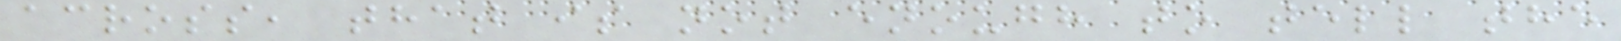across, that is not enough to tell the
